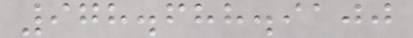978.688.9100
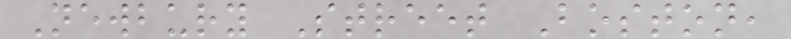Newbury Street Boston,
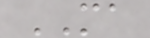MA
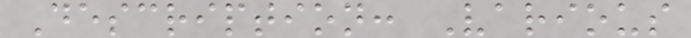Description: Various
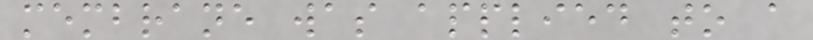membrane was applied to a
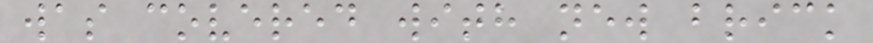was covered with new brick
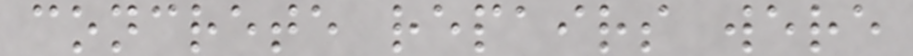concrete repairs were
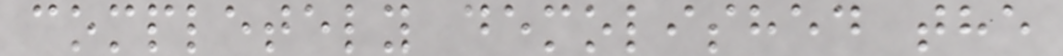completely demolished the
